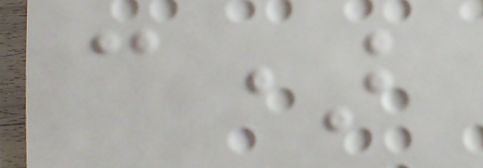c)
